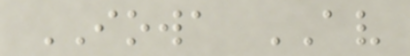IOWA AV
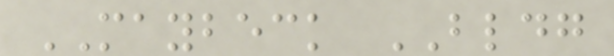MAYBECK BLDG
